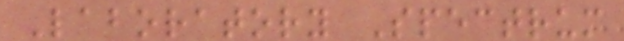Laboratory Spectrum
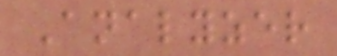Analyzer
